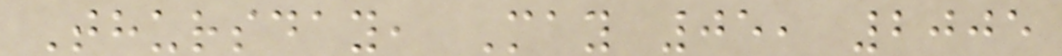Thursday, May 05, 2005
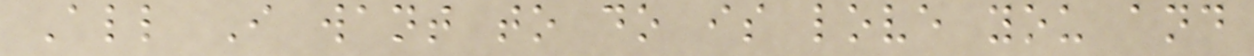All I want to do is love you and
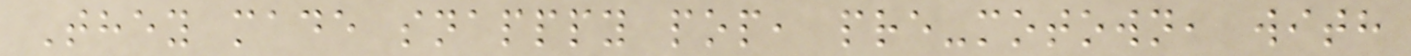They made snapppy pop, pre-motown, with
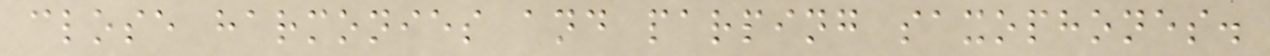close harmonies and parping saxophones.
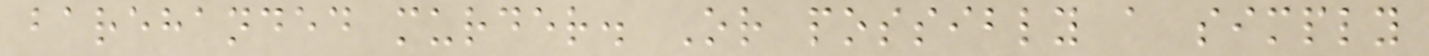barehanded murder. Or possibly a simply
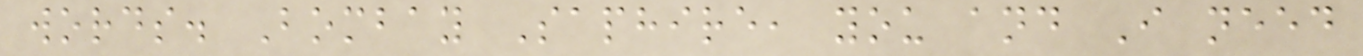words. Bombay Saphire, you and I need
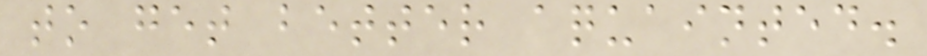to get better aquainted.
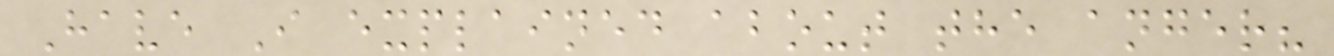Have I explained about the anger?
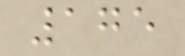175
